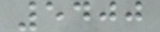5400
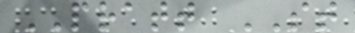PRATT ST
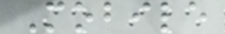Mobile
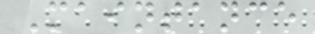Maintance
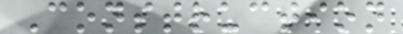Construction
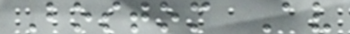Bostom Av
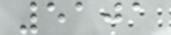5101
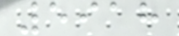5918
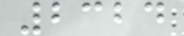2324
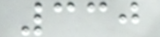330
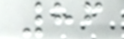86
